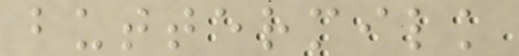buttermilk
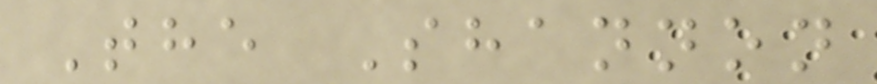The Shannon
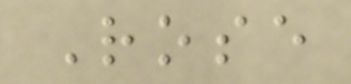Rose
